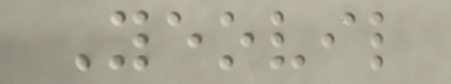Yeovil
